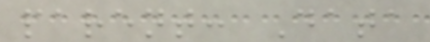parent: Data
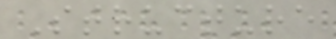Structure
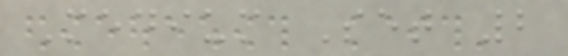Medium Set 2
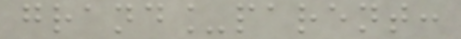grand_parent:
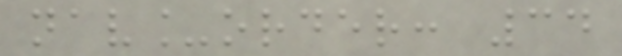nav_order: 34
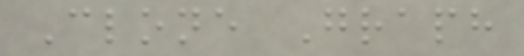Clone Graph
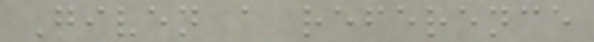Given a reference
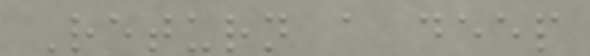Return a deep
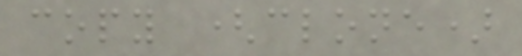copy (clone)
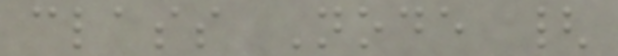class Node {
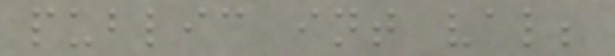public int val;
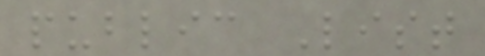public List
